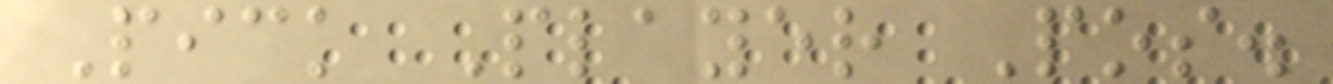Pick Player Pos.
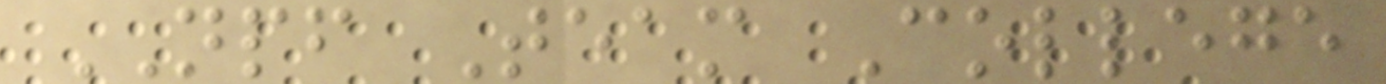NPF Team College
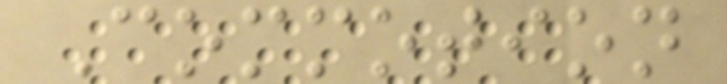Commotion
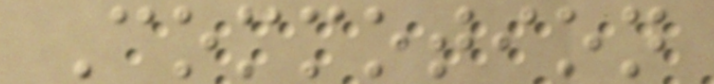Commotion
